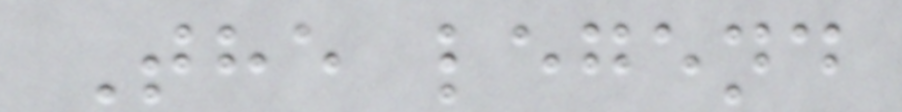The legend
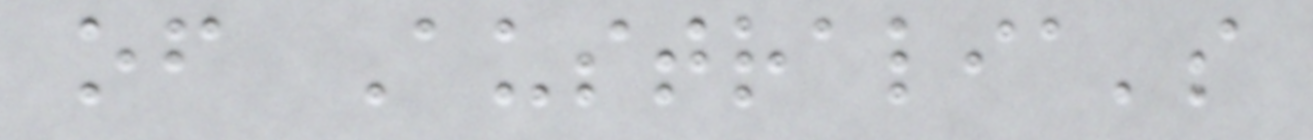of Australia's
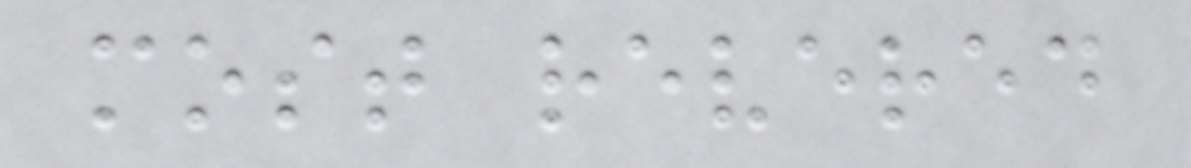most revered
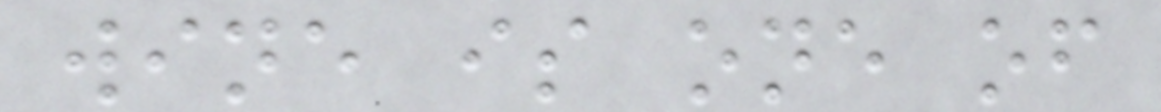wine is one of
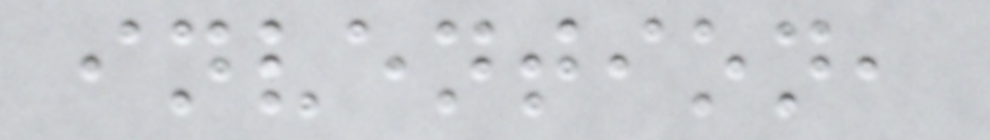invention,
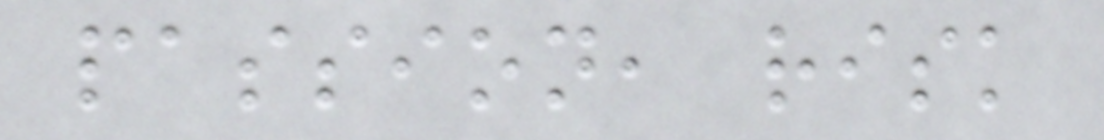passion, risk
